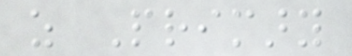as Primary
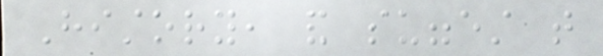History, and suggest that
